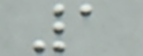1
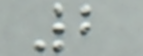2
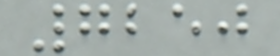7250
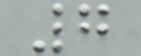7
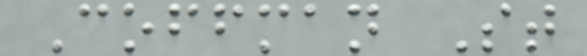Coffman St
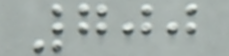700
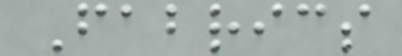Fabrics
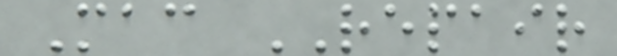Mac REPAIR
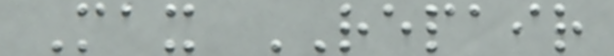Max REPAIR
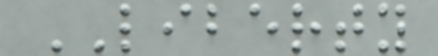LIBERTY
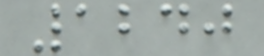1240
